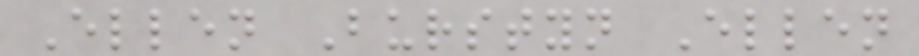Ellen Burstyn Ellen
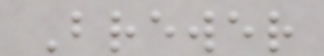Brewer
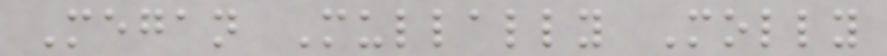Megan Mullally Molly
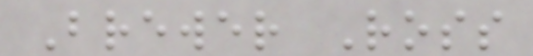Brewer Ross
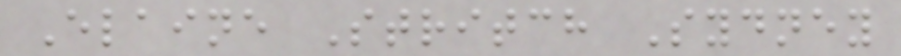Elaine Stritch Sydney
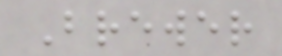Brewer
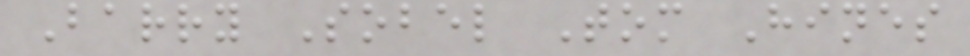Barry Sobel Tom Hines
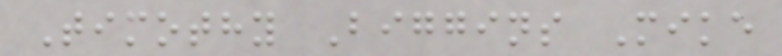Timothy Biggins Mike
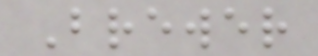Brewer
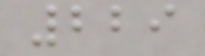229
